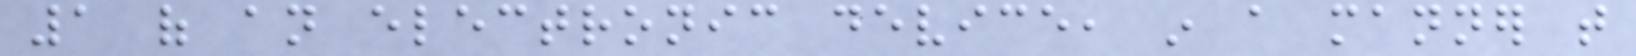1 of an electronic device, in a manner that
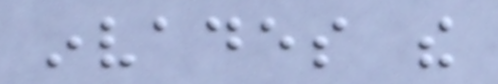invades the
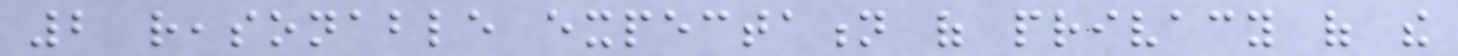2 reasonable expectation of privacy of the
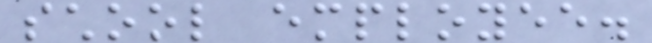school employee.
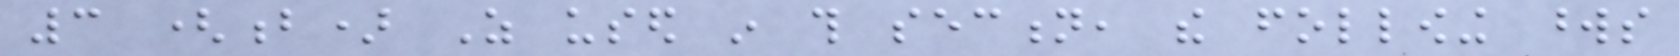3 (b) As used in this section, the following words
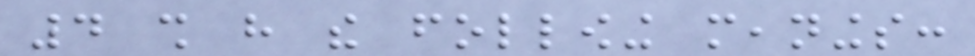4 shall have the following meanings:
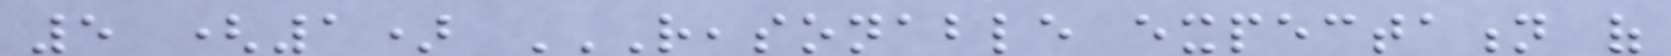5 (1) REASONABLE EXPECTATION OF
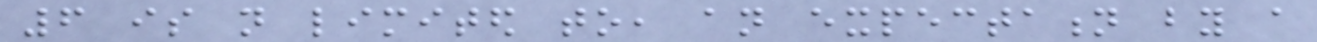6 is not limited to, an expectation by a
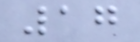17
